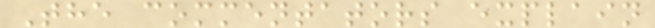The commentators explain
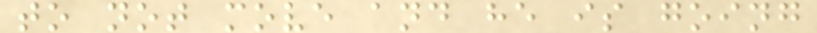to not move and he is going
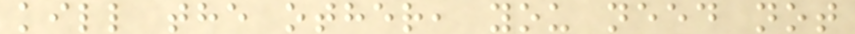kill the other, you need not
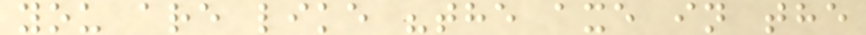you are like "the axe in the
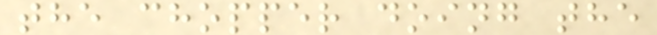the chopper doing the
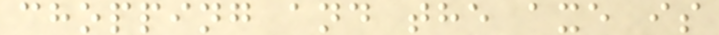chopping and the axe is
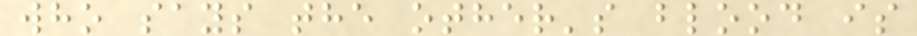who says the other's blood is
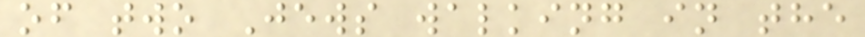of two Jews walking in the
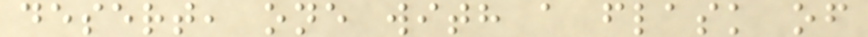desert, one with a flask of
